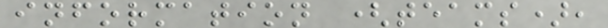information (teams),
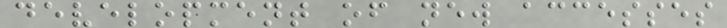development of new accesses
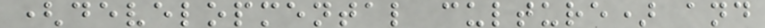(developmental culture) and
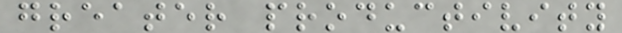greater productivity
